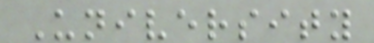University
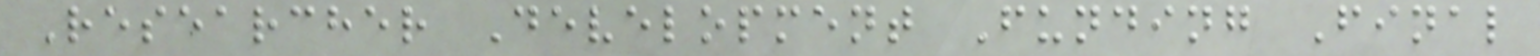Researcher Development Funding Final
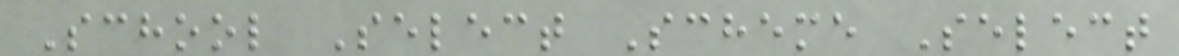School Select Scheme Select
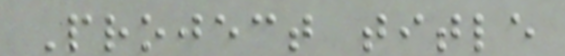Project title
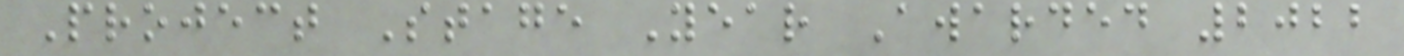Project Stage Year Awarded 2022
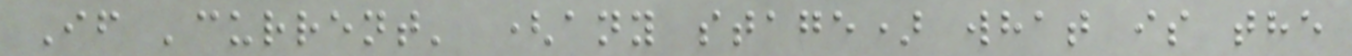If 'current' (any stage) what is the
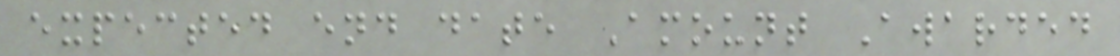expected end date Amount Awarded
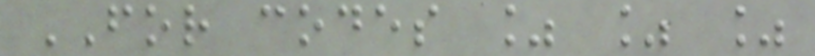FOR codes % % %
